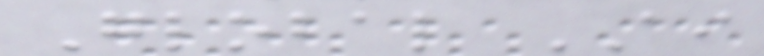Global AI
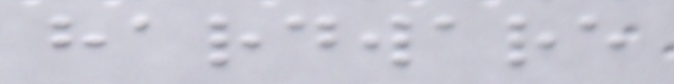hardware
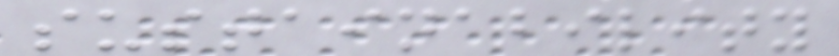sustainability
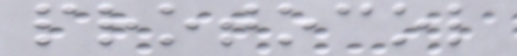protocol
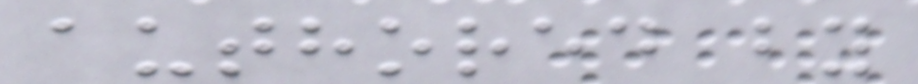authored by
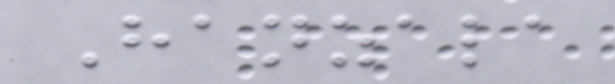Hanzala
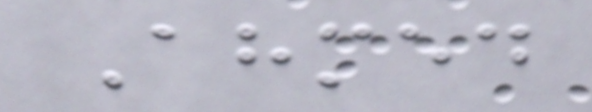Ahmed
